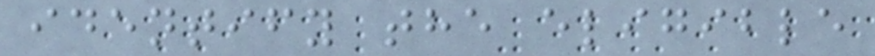identify the eligible
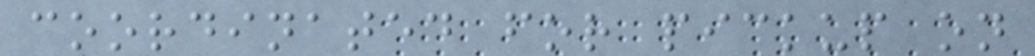coordinated for pickup on
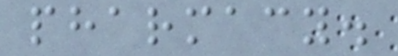pharmacy.
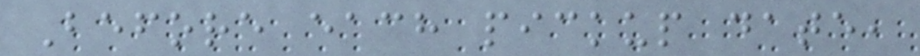Before each pickup date,
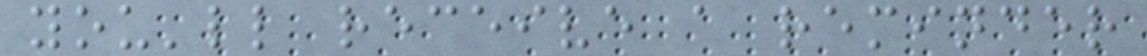you'll receive a reminder
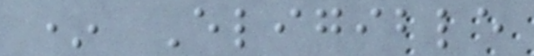* Eligible
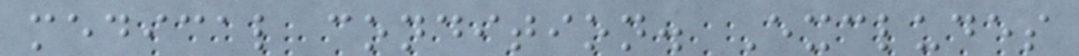medical condition. Excludes
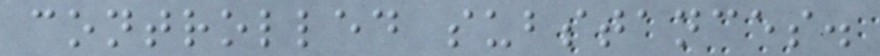controlled substances.
